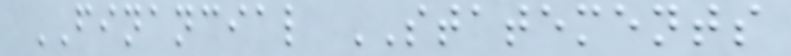FINANCIAL STATEMENTS
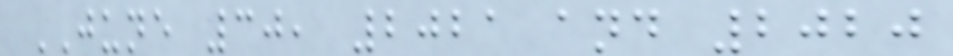JUNE 30, 2021 and 2020
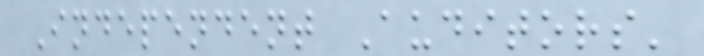Independent Auditors'
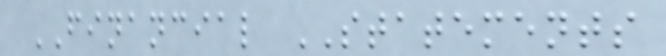FINANCIAL STATEMENTS
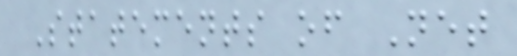Statements of Net
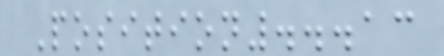Position...13
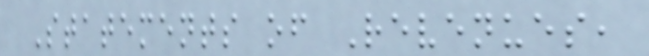Statements of Revenues,
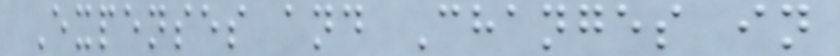Expenses and Changes in
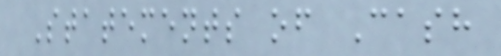Statements of Cash
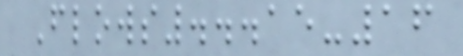Flows...15-16
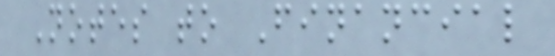Notes to Financial
